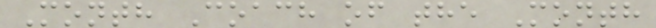Month Coach of the Month
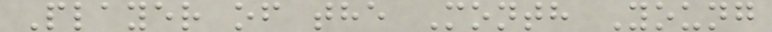Player of the Month Young
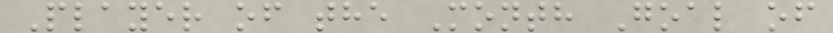Player of the Month Goal of
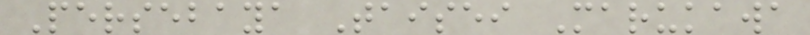Persebaya Taisei Marukawa
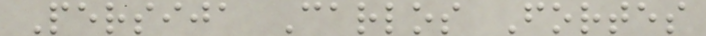Persija Carlos Fortes
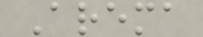Arema
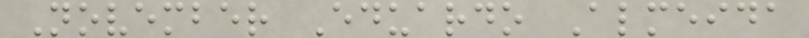November Eduardo Almeida
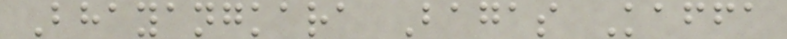Bhayangkara Bagas Kaffa
